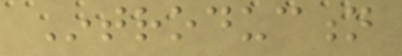Introduction
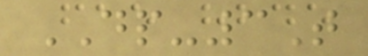DP-3T
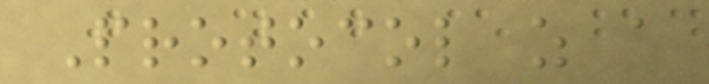Protocol as a
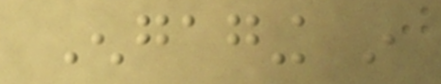Engaging in
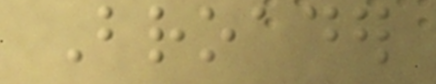Broader
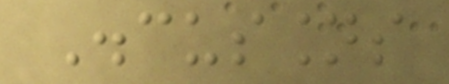Discussions
